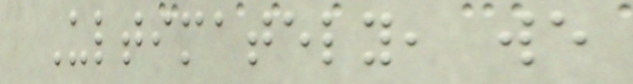Ultimately, we
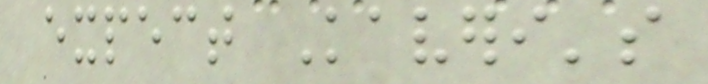expect Kaveri's
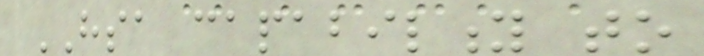HSA capability to
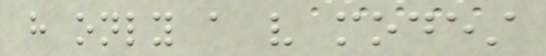have only a very modest
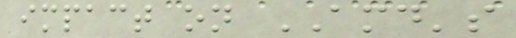impact on AMD's
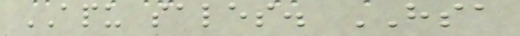APU sales. HSA
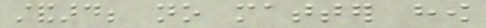standard; no matter how
